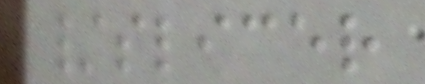/slicer
